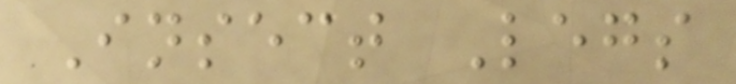Insect Legs
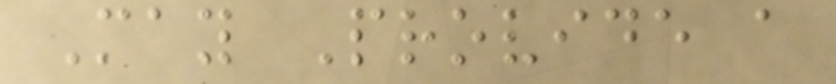May Provide a
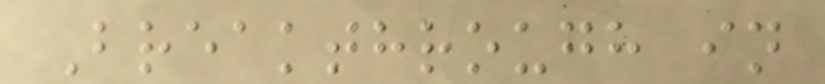Breakthrough in
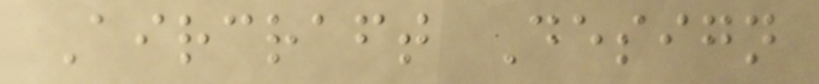Aircraft Design
